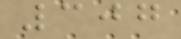307
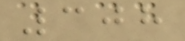308
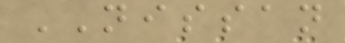NISSAN
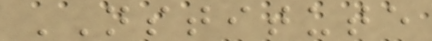NSTITUTE
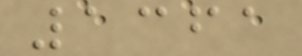1361
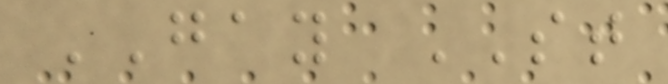GAY ST
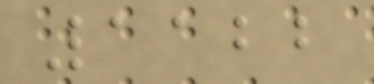1122
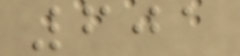601
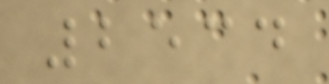2534
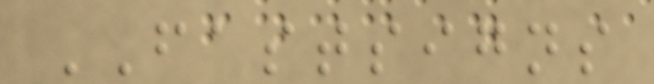FASTSIGNS
